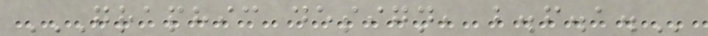GRAPHIC DESIGN, B.F.A.
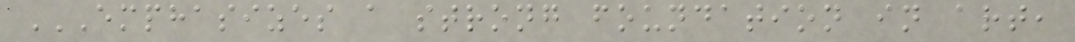EMPHASIZES A STRONG FOUNDATION IN ART,
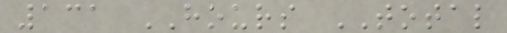131 HOURS TOTAL
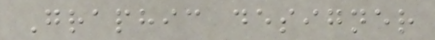Graphic designer
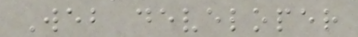Web developer
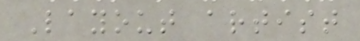Layout artist
